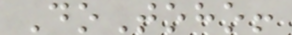DoToho!
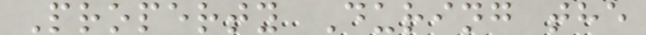Property During the
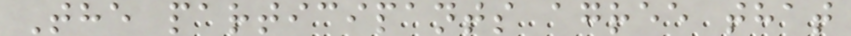The participants agree that
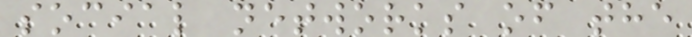social networks of the
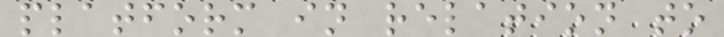platform in relation to
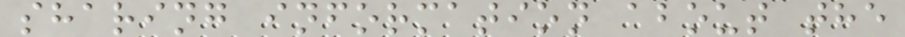sharing information about the
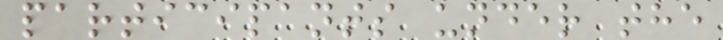participants under the
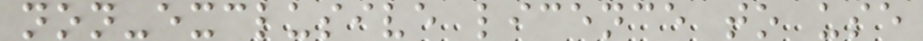non-exclusive licence to use
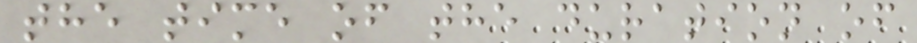the time of the duration of
